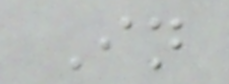In
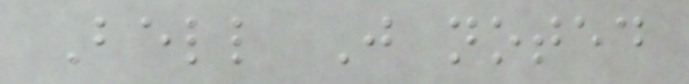Bell J noted
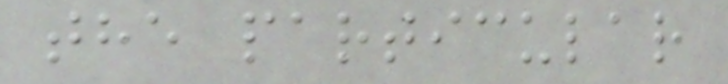the particular
